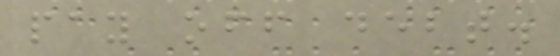pay off debt.
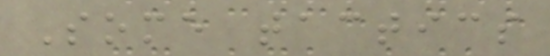Some tactics
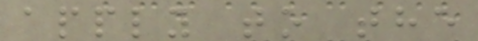apply to the
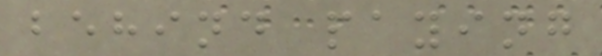behind paying
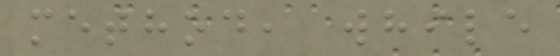method, while
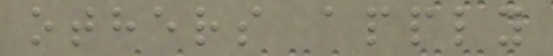others apply
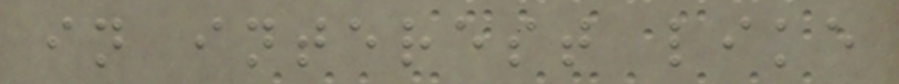in interest like
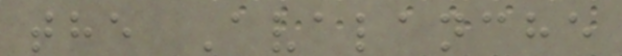the Avalanche
